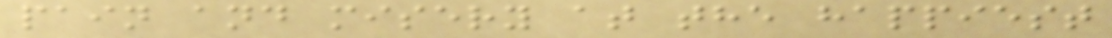pain and misery at the happiest
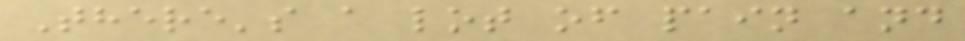There's a lot of pain and
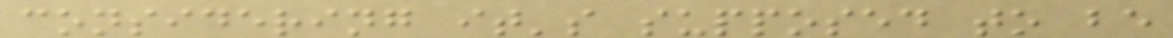considering it's supposed to be
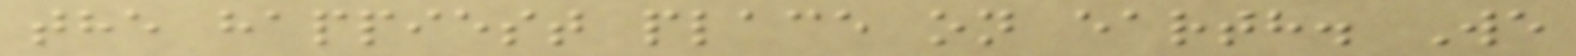the happiest place on earth. We
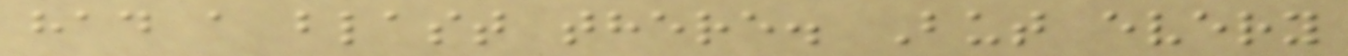had a blast there. But every
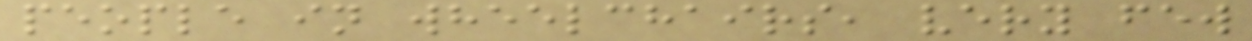people in wheelchairs, very few
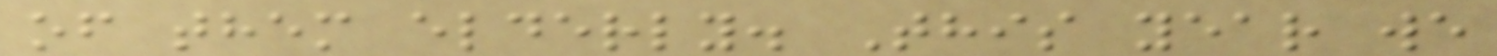of them elderly. This year we
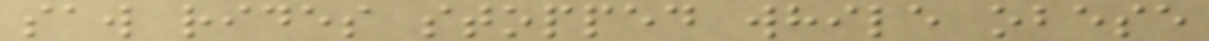saw rides stopped while obese
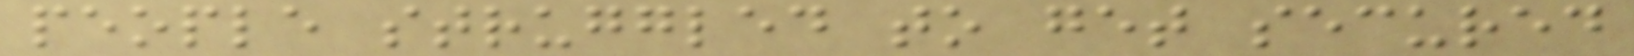people struggled to get secured
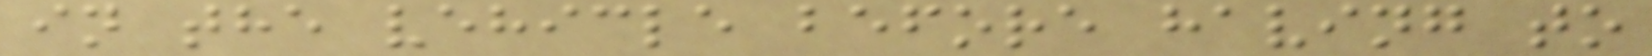in the vehicle before having to
